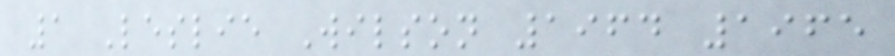1 Leslie Wilson 1964 1965
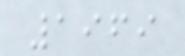1969
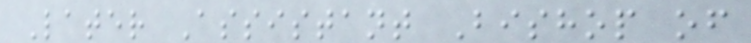Later Assistant Bishop of
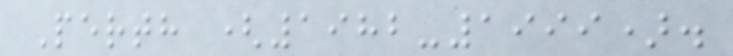Perth (1982-1999).
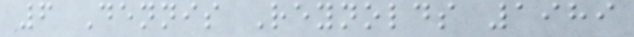6 Dennis Reynolds 1989
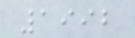1992
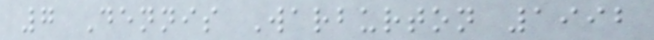7 Dennis Warburton 1992
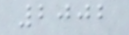2002
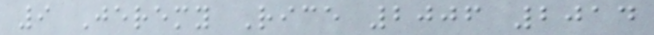9 Jeremy Rice 2006 2014
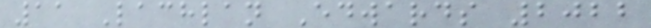11 Lachlan Edwards 2022
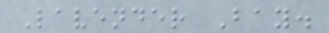Lavender Bay.
